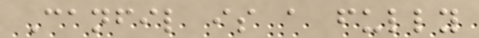Canfil is a fully
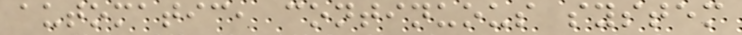automatic, continuous system
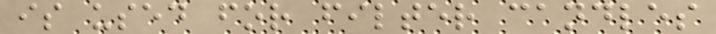is used for filter candles
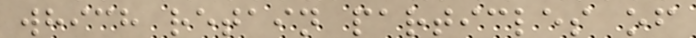which retain particles of
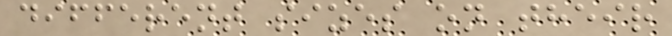different sizes on their
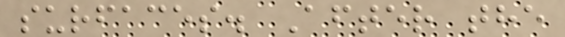surfaces. After the
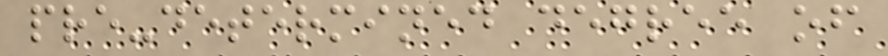pre-determined degree of
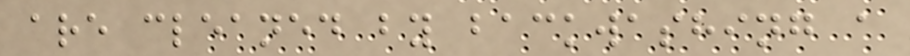are cleaned by backwashing a
